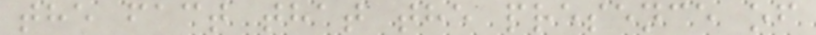the fact that the presence of
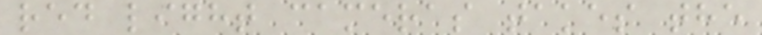red light cameras takes the
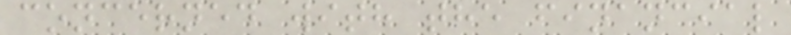concerned with the financial
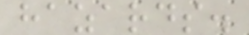hazards.
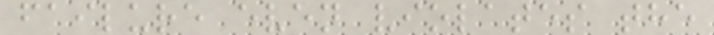failure even violates the
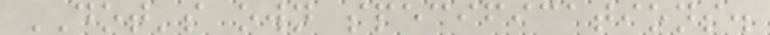DOT's own specifications.
